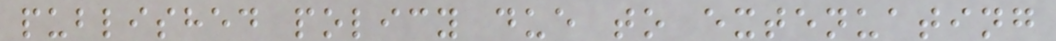published policy due to extenuating
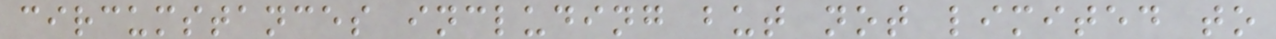circumstances including but not limited to
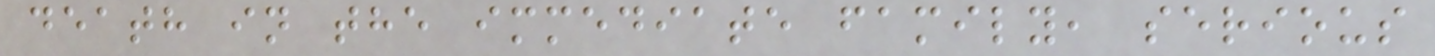death in the immediate family, serious
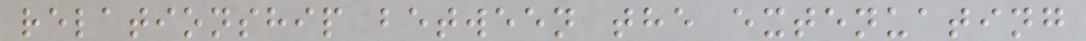relationship between the extenuating
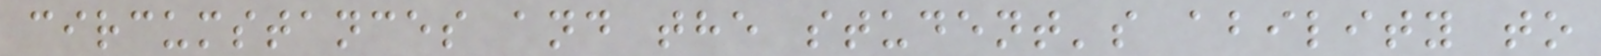circumstances and the student's ability to
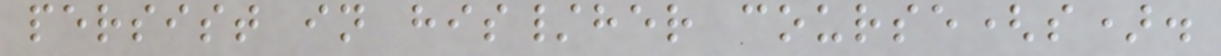persist in his/her course(s).
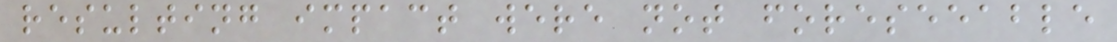resulting impact were not foreseeable
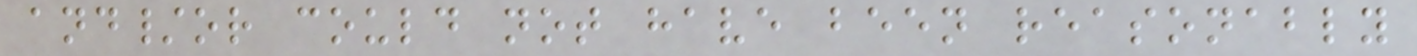and/or could not have been reasonably
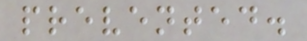prevented.
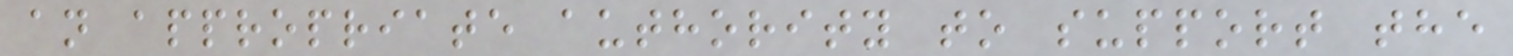an appropriate authority to support the
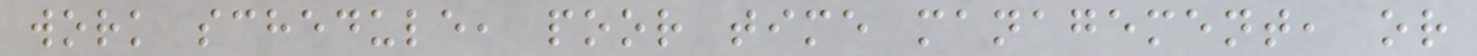work schedule, poor time management, or
